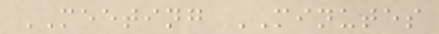MEETING MINUTES
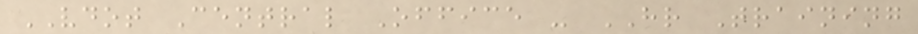VDOT Central Office - HR Training
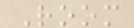Room
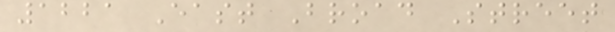1221 East Broad Street
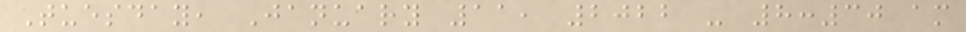Tuesday, January 11, 2022 - 8:30 am
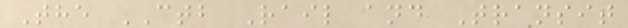The CTB Rail and Transit
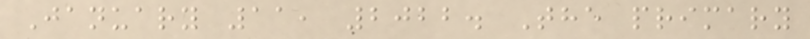January 11, 2022. The primary
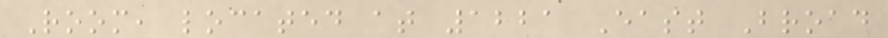Room, located at 1221 East Broad
